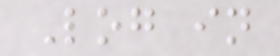Log in
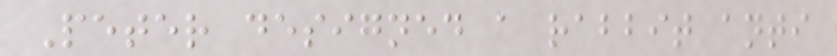Peter designed a rabbit anti
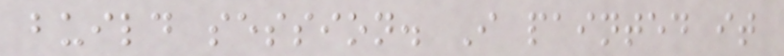build session. I painted it
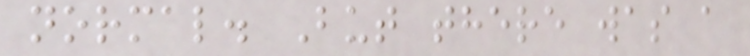normal. But there was a
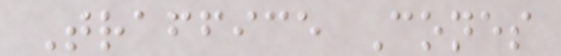Traffice Cones
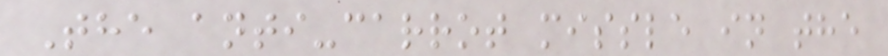The anti-carrot missle in the
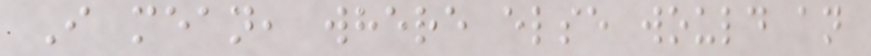I mean, where else would an
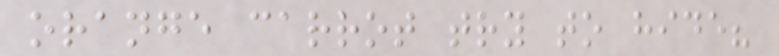orange carrot try to hide?
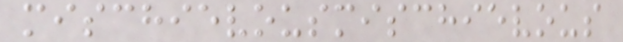mischievousmischievous
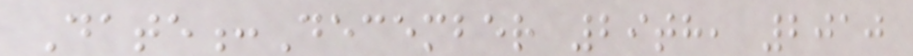Date:December 29th, 2010
